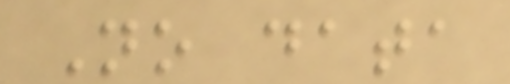No data
